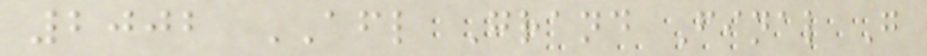2002 AFL Grand Final G
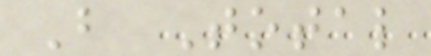B Total
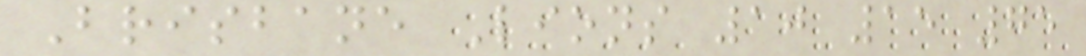Brisbane Lions 10 15 75
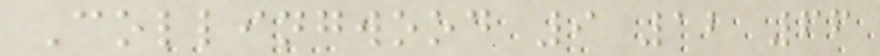Collingwood 9 12 66
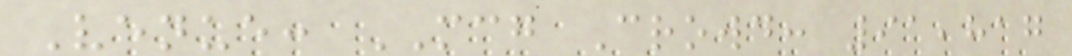Venue: MCG Crowd: 91,817
